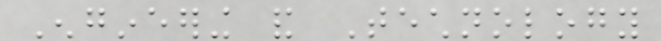Engineering and Technology
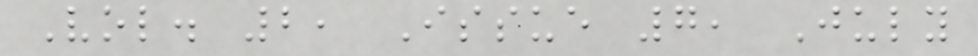Vol. 2, Issue 7, July
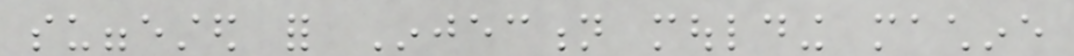suggested for Injection moulding machine
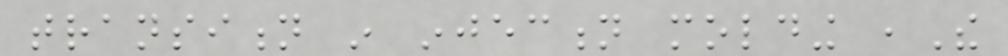transition in injection molding ,The
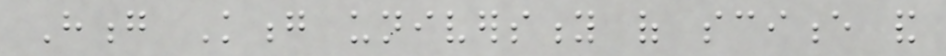Hong Kong university of science and
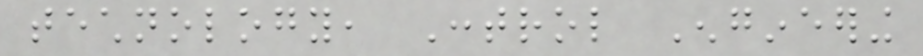technology, Control Engineering
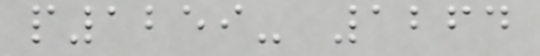p1259- 1264
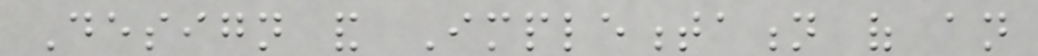Design and Implementation of an
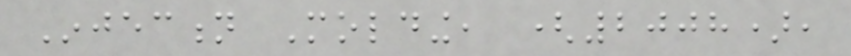Injection Molding, (2008),
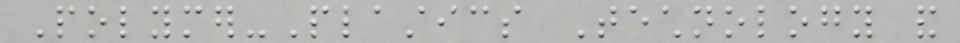Polymer-Plastics Technology and
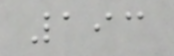193
